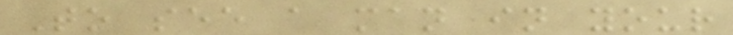To see a man in your
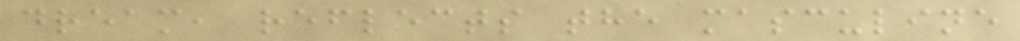dream, reflects the masculine
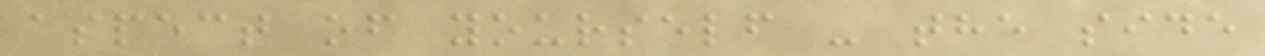aspect of yourself - the side
